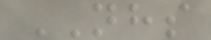NHS
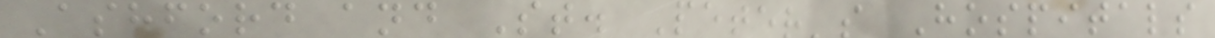Ashford and St. Peter's Hospitals
